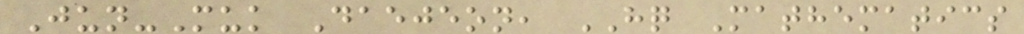Jun-Muk Daejeon, HQ Mathematics
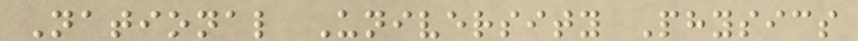National University Physics
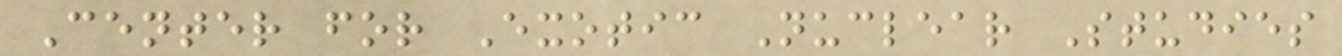Center for Exotic Nuclear Studies
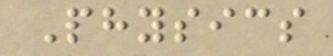Physics
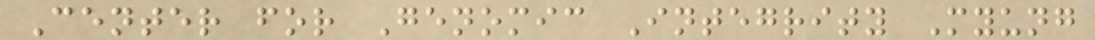Center for Genomic Integrity Myung
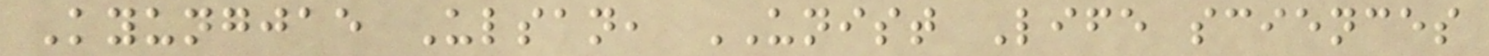Kyungjae Ulsan, UNIST Life sciences
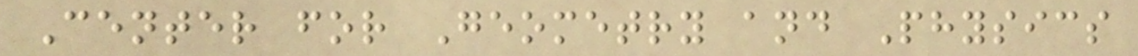Center for Geometry and Physics
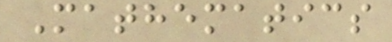Mathematics
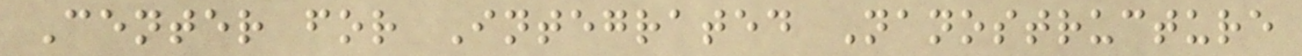Center for Integrated Nanostructure
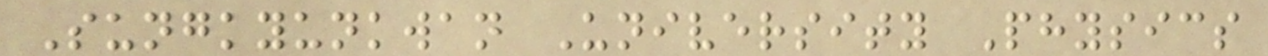Sungkyunkwan University Physics
